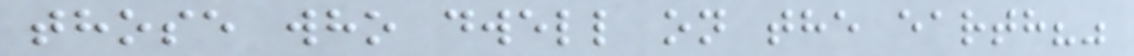those who dwell on the earth?"
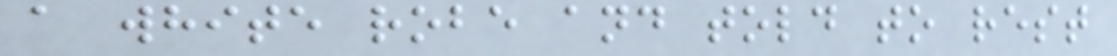a white robe and told to rest
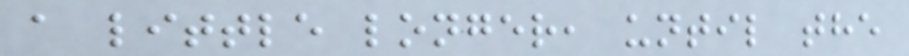a little longer, until the
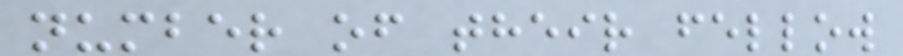number of their fellow
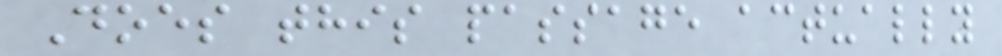Does this passage actually
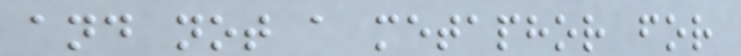and not a metaphor for
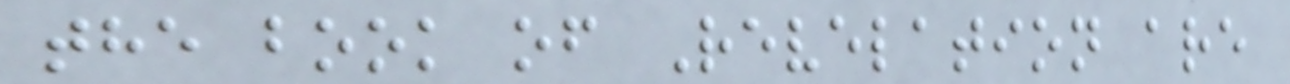the book of Revelation are
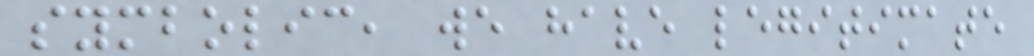symbolic, we have legitimate
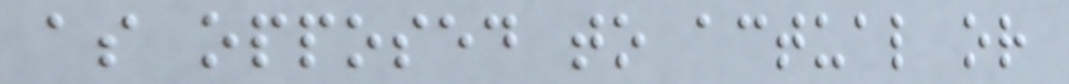as opposed to actual or
